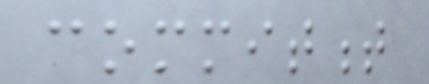commitment
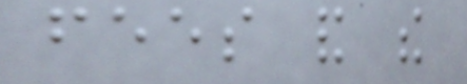fees and the
